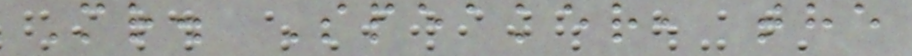Mr. Speaker, the
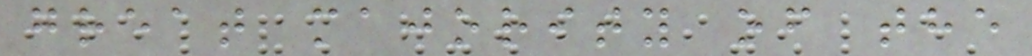great majority of the
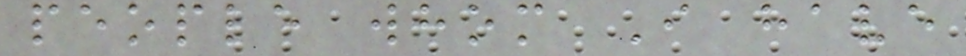people whom I have
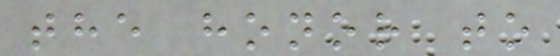the honor to
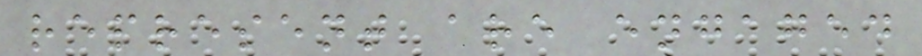represent are engaged
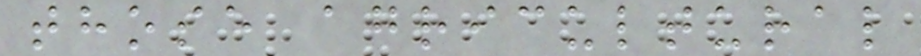those agricultural
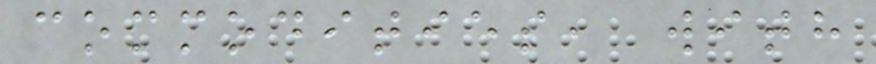commodities, with
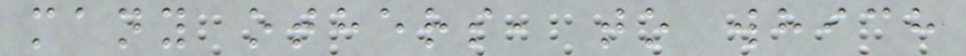many others, to which
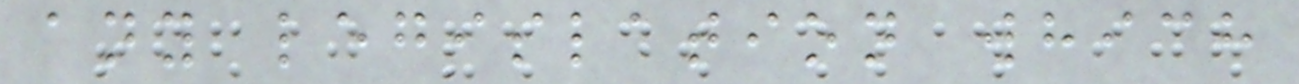any legislation which
